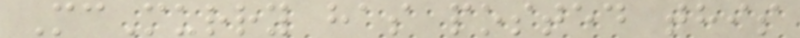McMurry has posted this
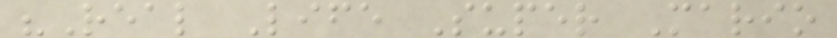"Real Life Super Mario
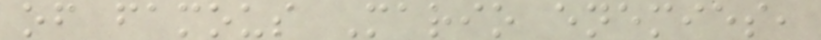of famous Mario enemies,
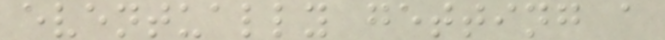eventually getting a
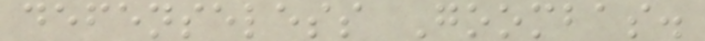defenseless Goombas.
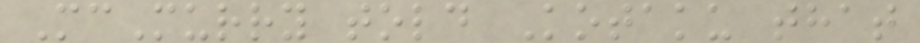McMurry told Kotaku that
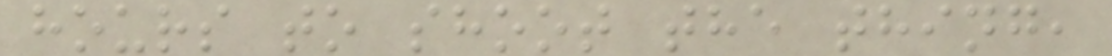hours to shoot the thing,
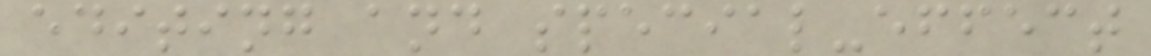editing and special-effect
